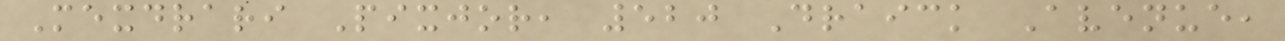Mexdrari Pixjor, 520 Draick Avenue,
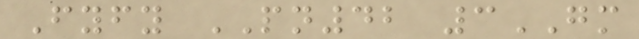Fyfy PN42 3GM
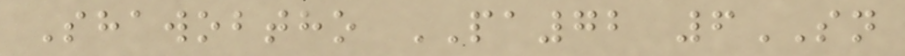Shawobtho PA72 6SN
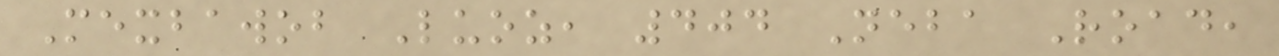Mexbawob Luoz, 404 Neba Road,
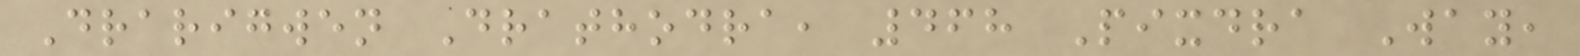Drarigwen Drathodra, 468 Pixdra Way,
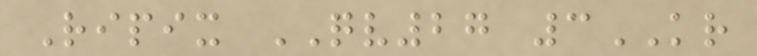Ripix QV27 3KR
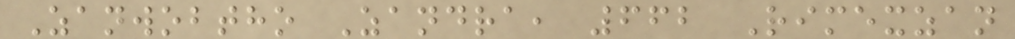Zanwobtho Zandra, 662 Rimexzan
